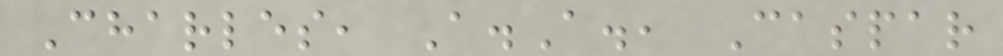Charles, A.A., Caspar
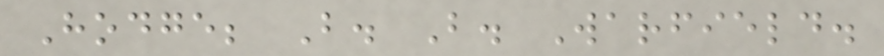Hodge; B. B. Warfield.
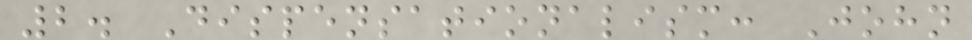2. Dispensationalism: John
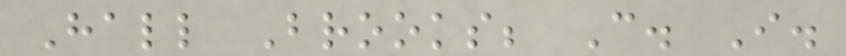Hall Brooks; C. I.
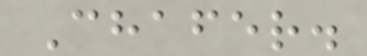Chafer.
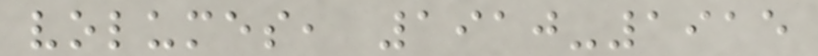volumes, 1910-1915
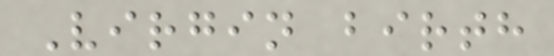Virgin birth
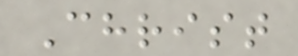Christ
